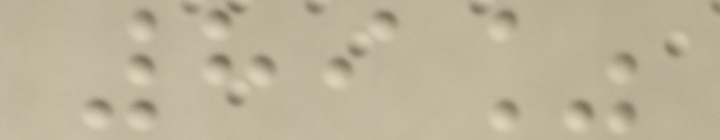89%
